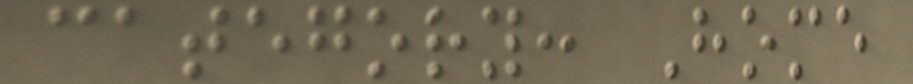category: Home
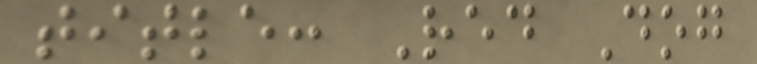title: Red Dog
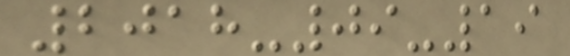2018-09-19
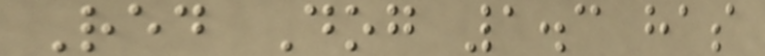Red Dog 1.3 has
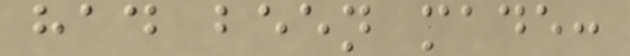had been made:
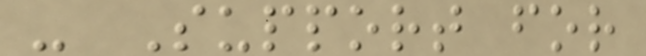- Support for
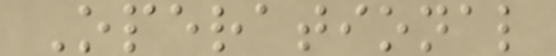Operational
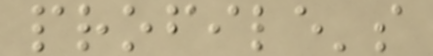profile's
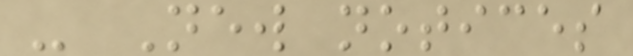- New notices
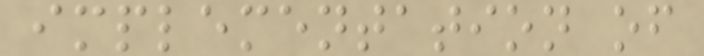implementation of
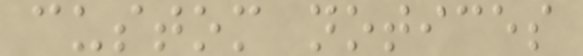custom notices
